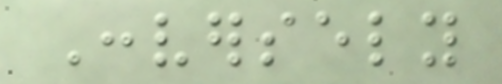Conversely
